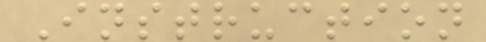Instruction
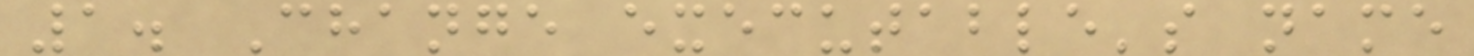1. Change executable's name
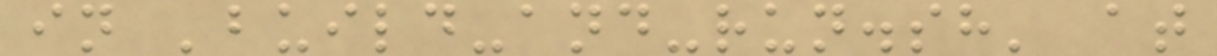in 'build-and-run.sh' at
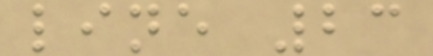line 23
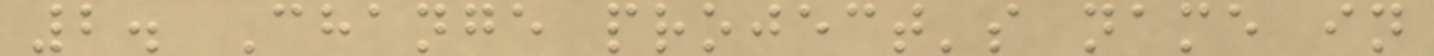2. Change project's name in
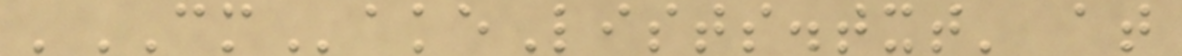'CMakeLists.txt' at
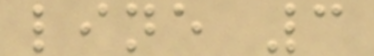line 3
